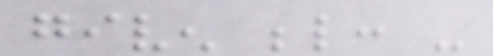given below: -
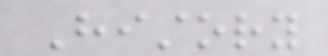History
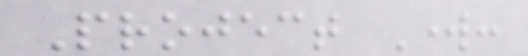Project Work:
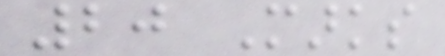20 Marks
